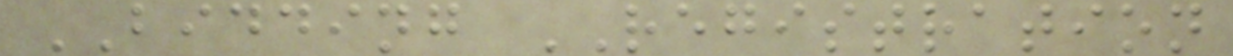BIDDING REGISTRATION
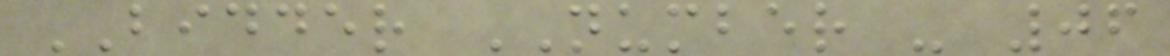BIDDER NUMBER - 06
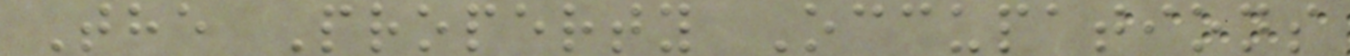The Property Occupations
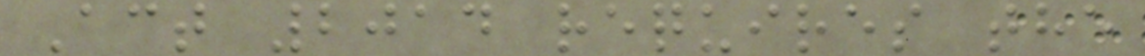Act 2014 requires the
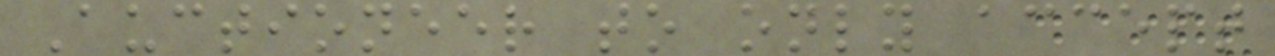Auctioneer to only accept
